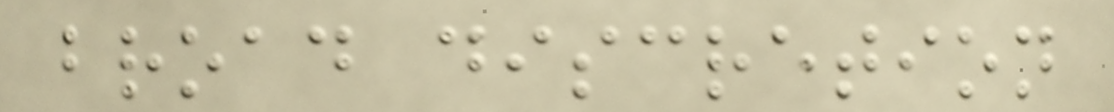broad discretion
